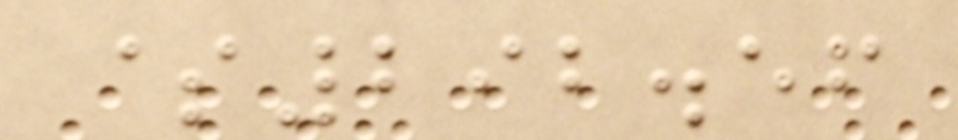$292.56
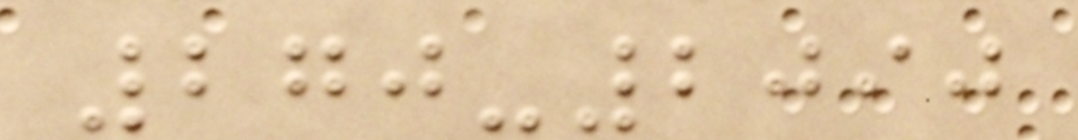270-2090
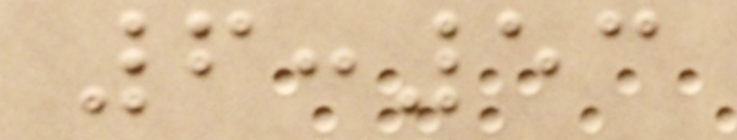6:53
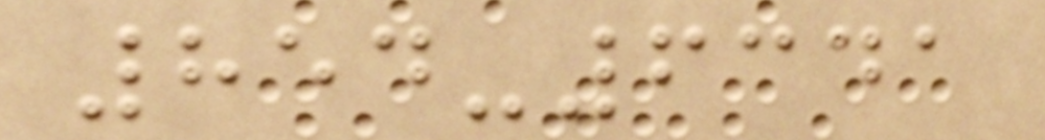854-6341
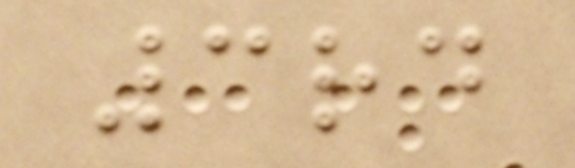3rd
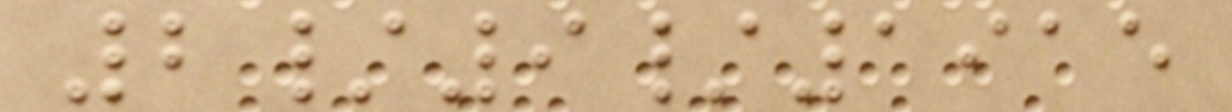2/9/1915
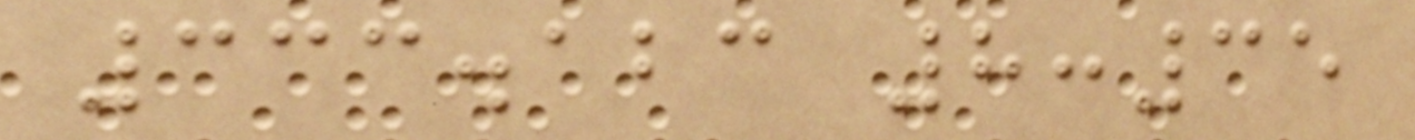333.123 8:35
